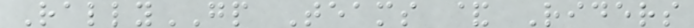RallyGP Teams & Riders
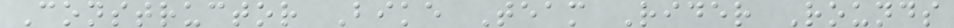Constructor Bike Team Rider Rounds
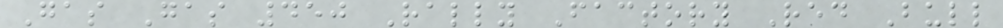Gas Gas 450 Rally Factory Red Bull
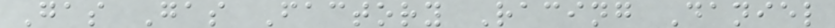Gas Gas Factory Racing Daniel
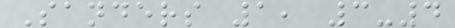Sanders 1, 3-4
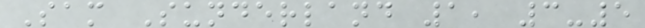Sam Sunderland 1, 3-5
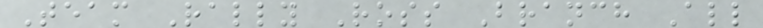Team Rally Ross Branch All
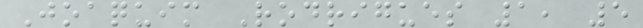Joaquim Rodrigues 1, 5
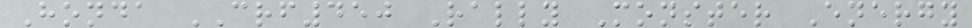Honda CRF450 Rally Monster Energy
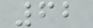62
